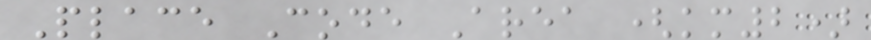Place Code Area (km2)
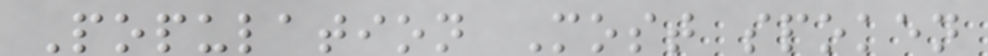Population Most spoken
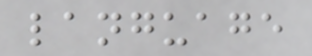language
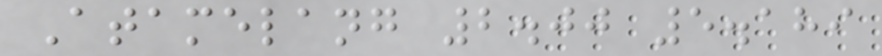Atamelang 2.00 5.189
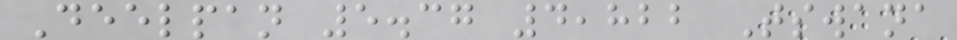Deelpan 5.37 4,822 Tswana
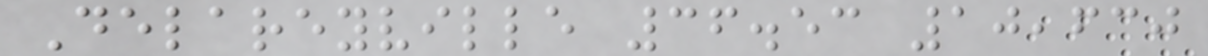Delareyville 36.53 10,630
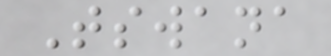Tswana
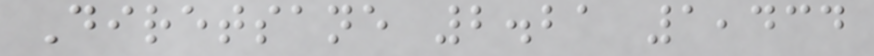Diretsane 2.21 1,434
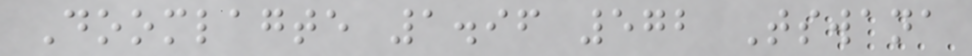Doomlagte 1.96 572 Tswana
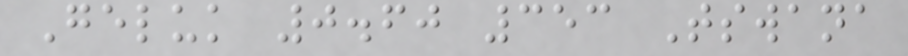Geluk 0.60 353 Tswana
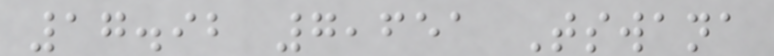17.92 7,651 Tswana
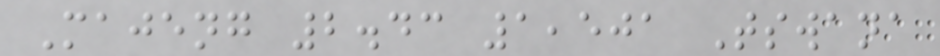Majeng 2.43 1,501 Tswana
